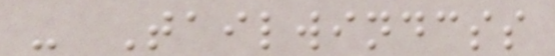- Tailwindcss
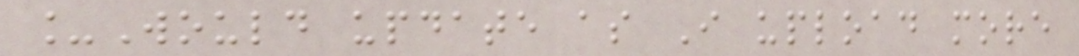_Would update as I upload more
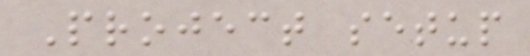Project setup
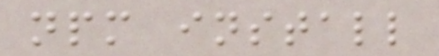npm install
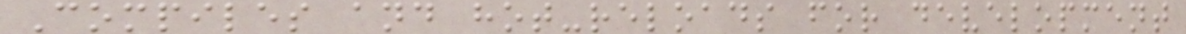Compiles and hot-reloads for development
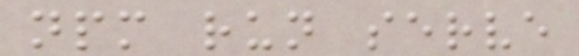npm run serve
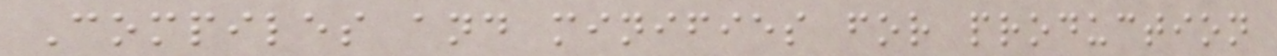Compiles and minifies for production
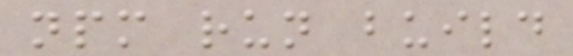npm run build
